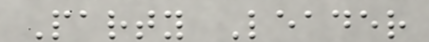Party Leader
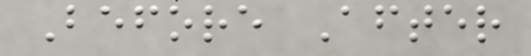Before After
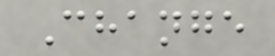Change
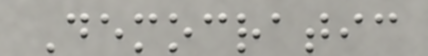Democratic
